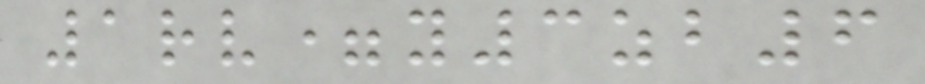1rv=y3zb6
